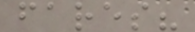fares?
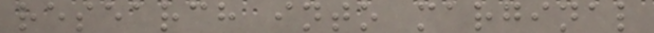research into marginal
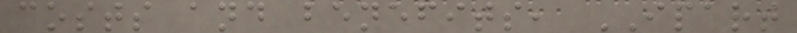costs and benefits, IPART
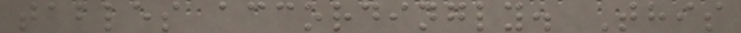tables accordingly. This
